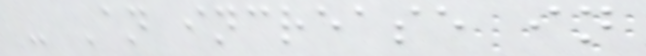- An increase in
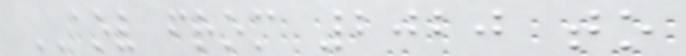AOV from 2020 to
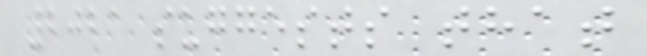2021 suggests that
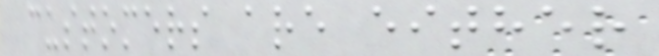customers are either
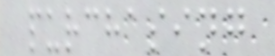purchasing
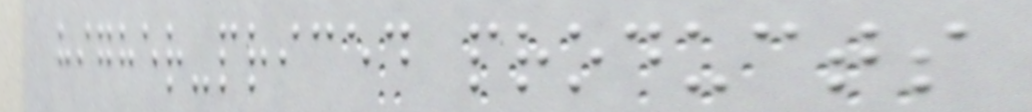higher-priced products
